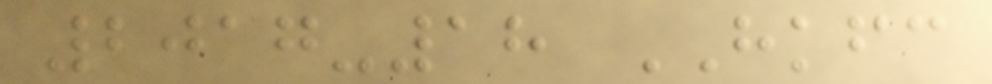2017-18 HKFC
